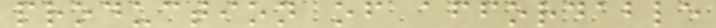production of affordable
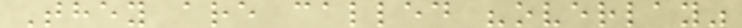They are called "overlay"
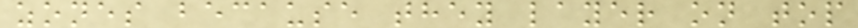zones because they layer on top
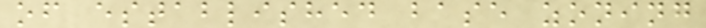of established base zoning
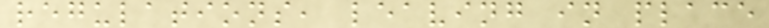regulations, leaving in place
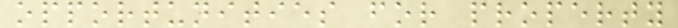opportunities for property
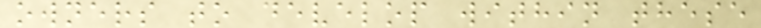owners to develop within these
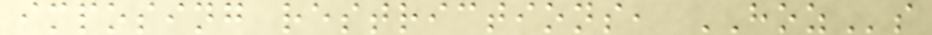imposing restrictions, HOZs
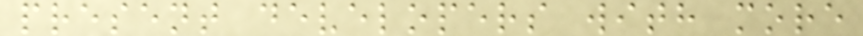present developers with more
